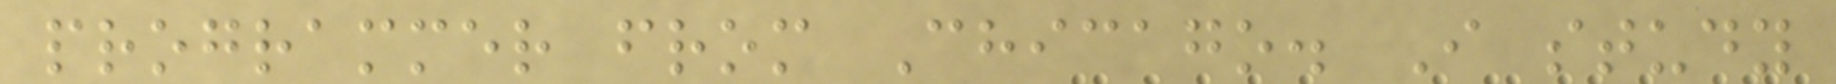programmer from Chicago. I study
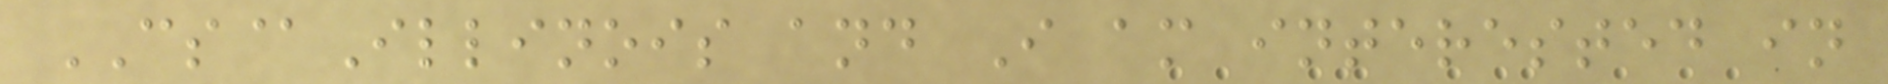CS@Illinois and I am interested in
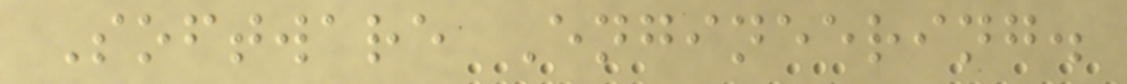Software Engineering.
